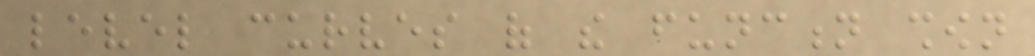level curves of the function shown
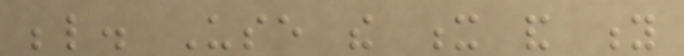below. Use the x and y
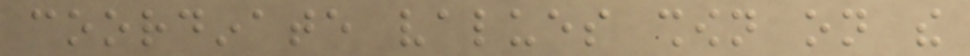coordinate values shown on the
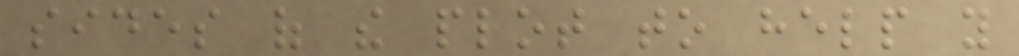sides of the plot to help you
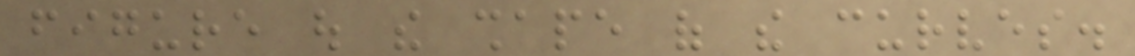figure out the shape of the curves.
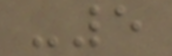-5
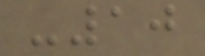-10
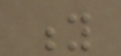y
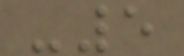-5
